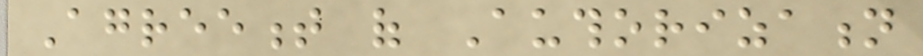Agreement of Authorization
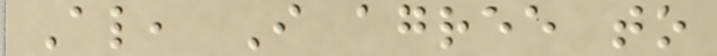Also, I agree to
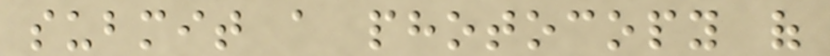submit a photocopy of
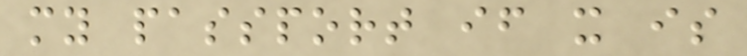my passport if it is
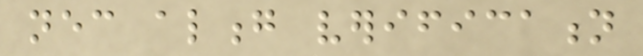necessary along verification
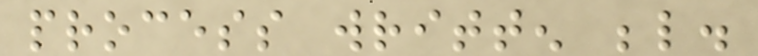process written below.
